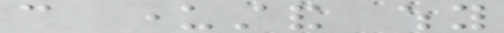can understand why
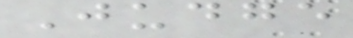Judge
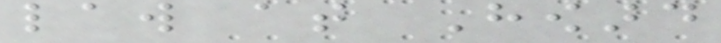law at Howard
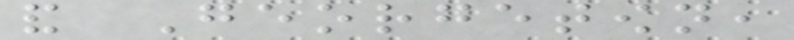and Georgetown,
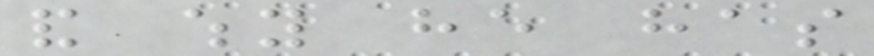and why he has
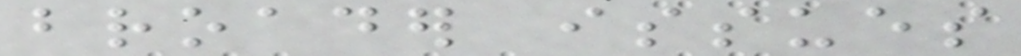broader issues
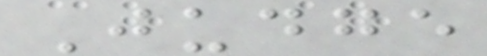Judge
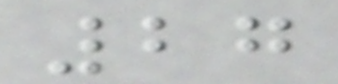27
